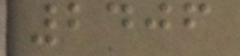2406
